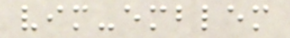vim-emblem
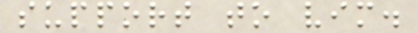support to vim.
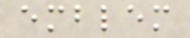emblem
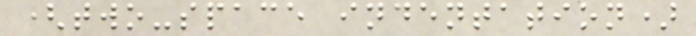(two-space indentation)
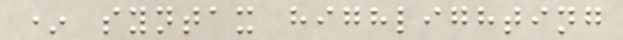* syntax highlighting
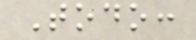Todo:
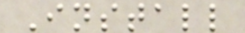Install
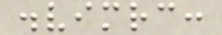.vimrc:
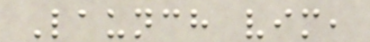Launch vim,
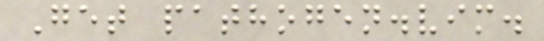Get pathogen.vim.
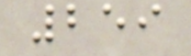259
